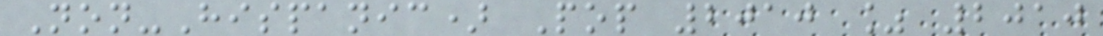Non-Hispanic) Pop 2010 % 2010
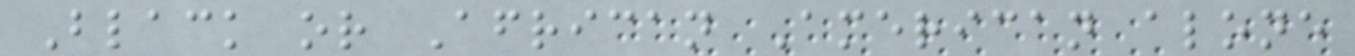Black or African American alone
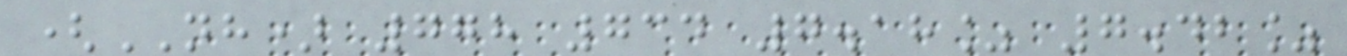(NH) 778 734 7.18% 7.42%
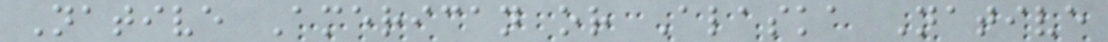Native American or Alaska Native
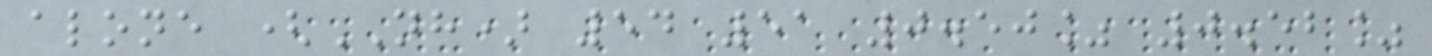alone (NH) 54 51 0.50% 0.52%
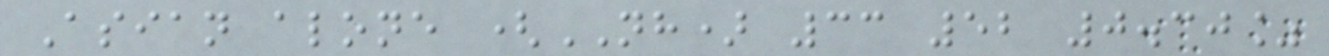Asian alone (NH) 33 52 0.30%
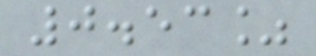0.53%
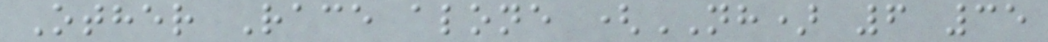Other Race alone (NH) 6 35
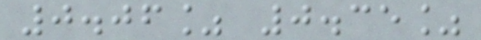0.06% 0.35%
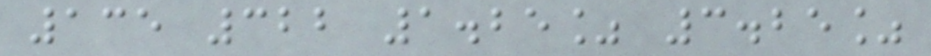135 322 1.25% 3.25%
